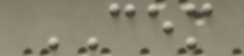CEM
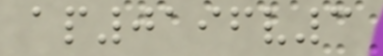ap0196v3
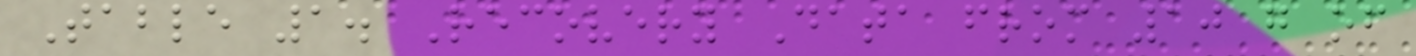Table 1. Recovery Data from 10 g of
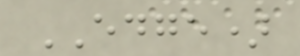EDGE)
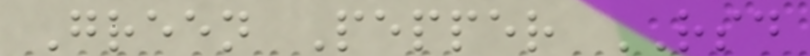Green Pepper RSD
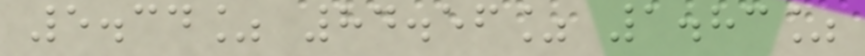5.34% 84.56% 1.83%
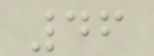46
